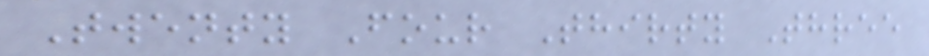Twenty Four Thirty Three
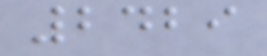2429
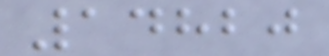14820
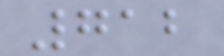712
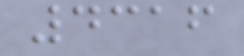4316
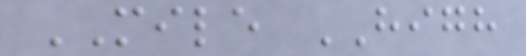MILE HIGH
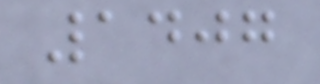1407
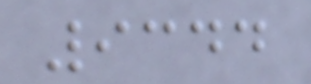9344
